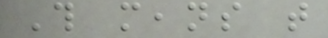This means that
